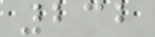232
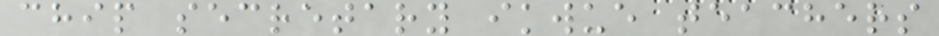chip secretary ikwue teachers
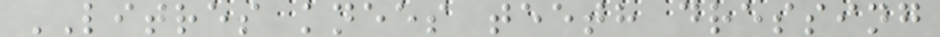LITRES knees teeth dressing
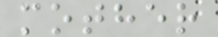mother
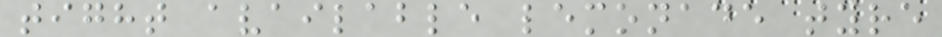tight available lemonade tyre
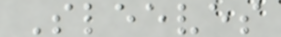Sleeves
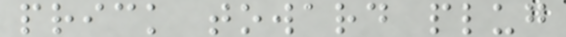prick toward plug
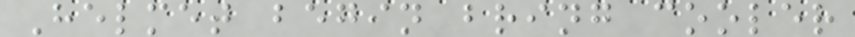Helmet begin bring cooler
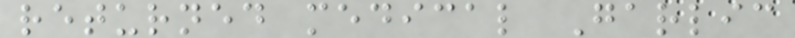returned medical Garlic
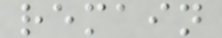remain
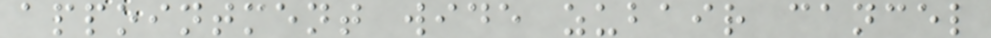appointment wide zubair cancel
